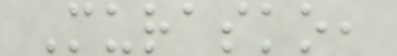Murasko,
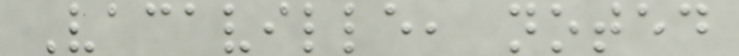Vacaville, noted
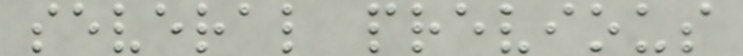several previous
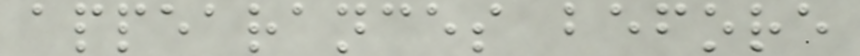appearances before
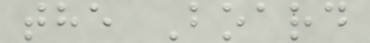the Board
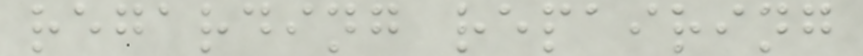regarding repairing
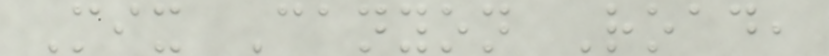Mix Canyon Road,
